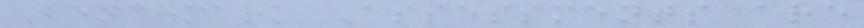Benchmark Assessments are
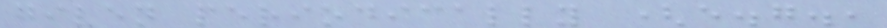given periodically (e.g.,
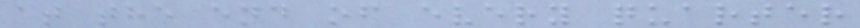at the end of every quarter
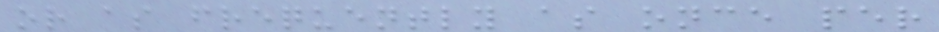or as frequently as once per
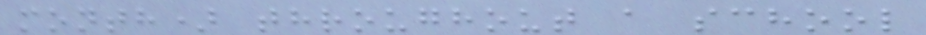month) throughout a school
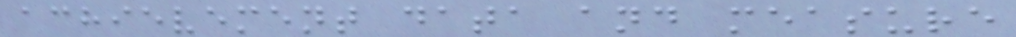achievement data and measure
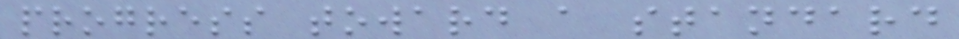progress toward a standard
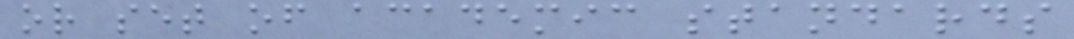or set of academic standards
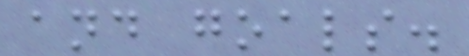and goals.
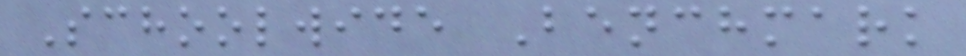Schoolwide Benchmark
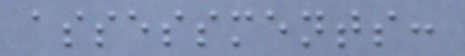assessments:
